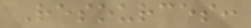Resources:
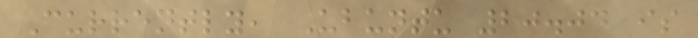Currently, Ubuntu 20.04 is
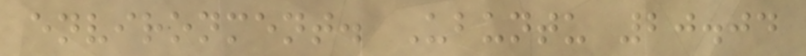environment. Ubuntu 20.04
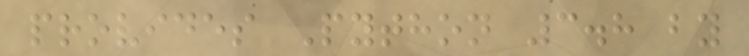provides Python 3.8 by
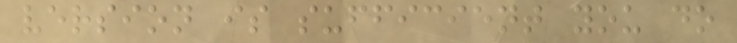version is sufficient you do
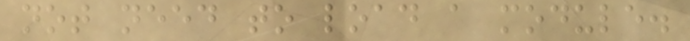not need to load a module.
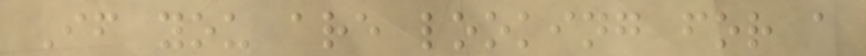If you are looking for a
